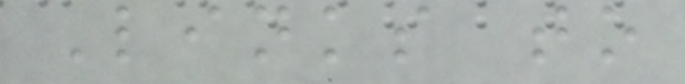Links to
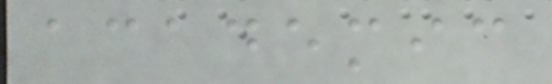academic
